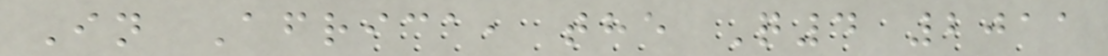In Africa, the Q4 2011
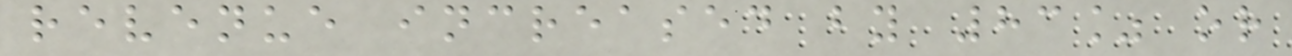revenue increased by 83% or
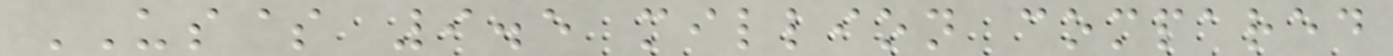US$ 9.5 million compared
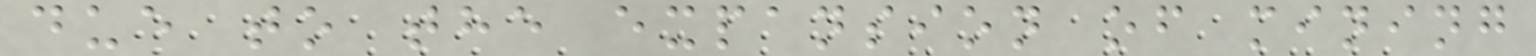due to the expansion of mining
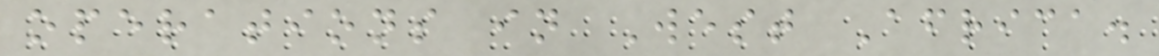operations in West Africa.
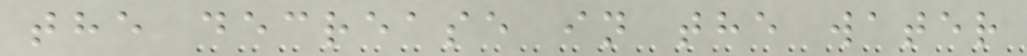the decrease in the water
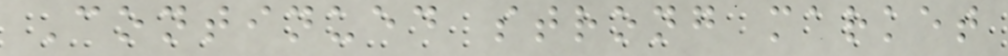Continued strong market
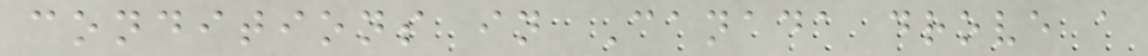conditions in Canada drove a
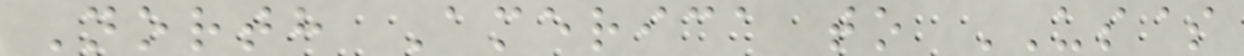North America to US$
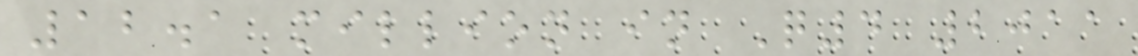12.1 million in Q4 2011
